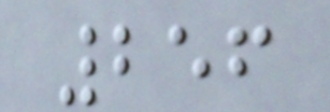256
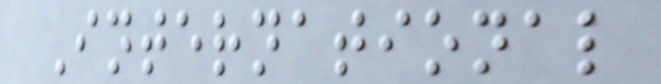International
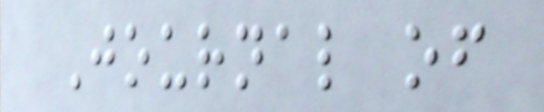Journal of
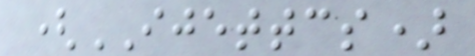(IJETTCS)
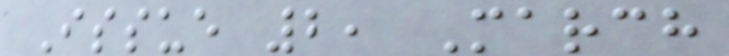Issue 2, March
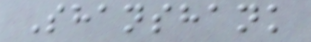Shanshank
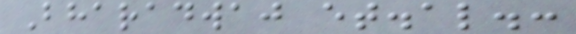Bharadwaj et.al.:
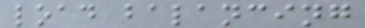load balancing
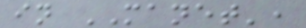in MANET',
